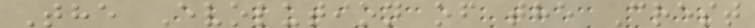The Evolution of the Crest
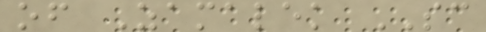of Zamalek SC
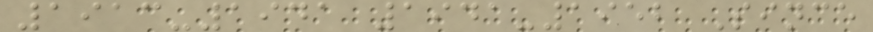1913-1941 1941-1952 Since
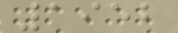1952
